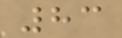83
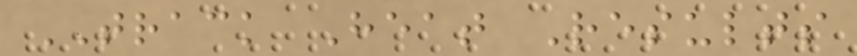TRACK Heat Results
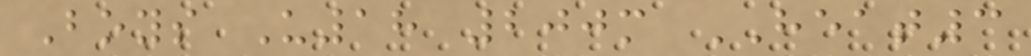Boys U18 200m HEAT3
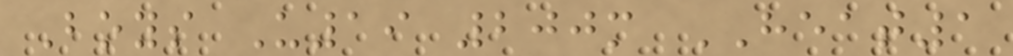Boys U19 200m HEAT1
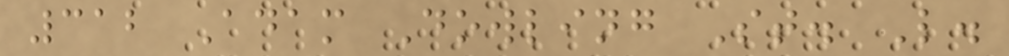312 Adam Dowling St. L.
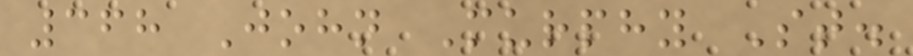368 John Murphy St.
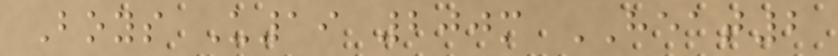Boys U19 200m HEAT2
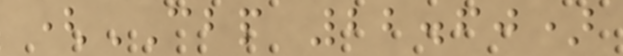(CBP 22.60)
